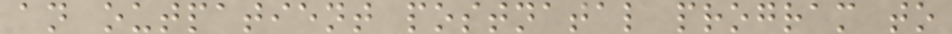an outpatient postnatal program to
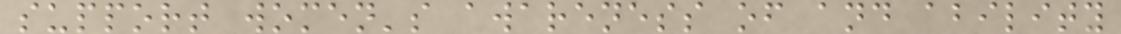support women's awareness of and ability
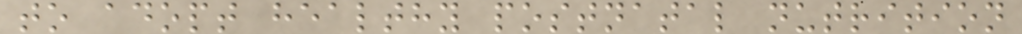to adopt healthy postnatal nutrition
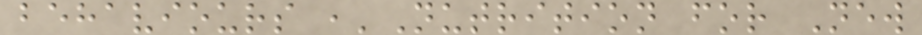behaviours ,'Nutrition for New
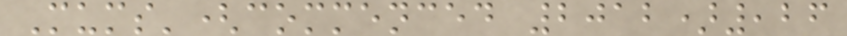Mums'(commenced 2012),26
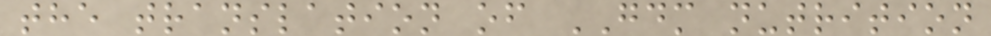the translation of GDM nutrition
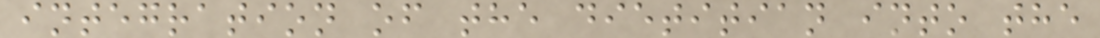integration of the dietitian into the
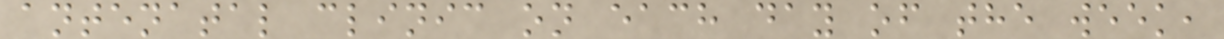antenatal clinic on each day of the week,
